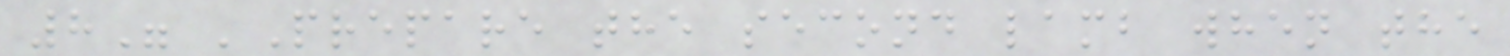8" 'Prepare the second lamb when the
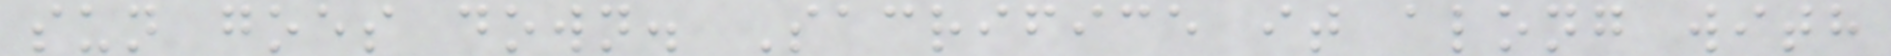sun goes down. Sacrifice it along with
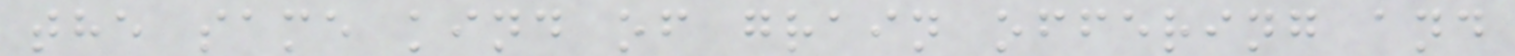the same kind of grain offering and
